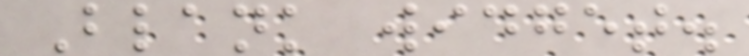Blank widget.
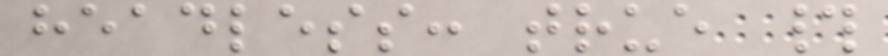headless: true #
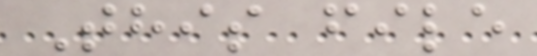This file
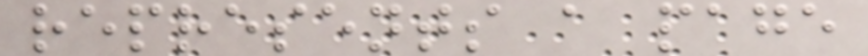represents a page
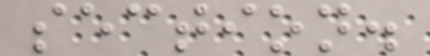section.
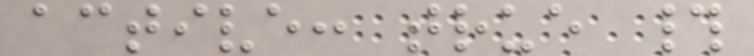active: true #
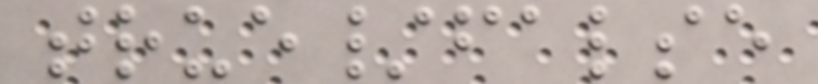true/false
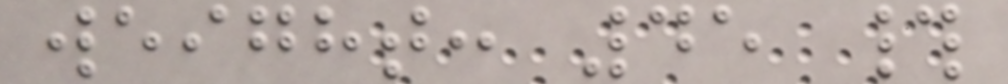weight: 45 #
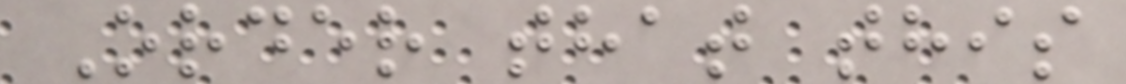Order that this
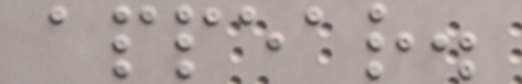appear.
